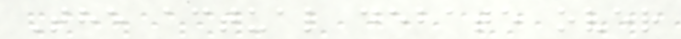The actual debate over
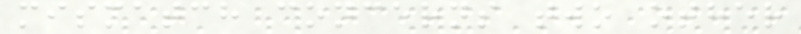mismatch concerns two other
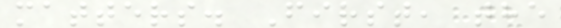matters. First, the
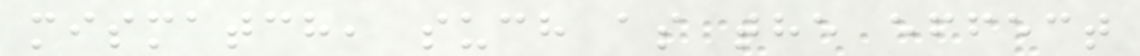mismatch, such as the effect
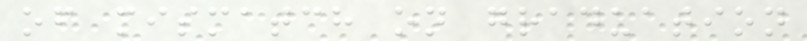of mismatch on graduation
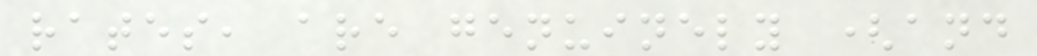rates, are genuinely (and
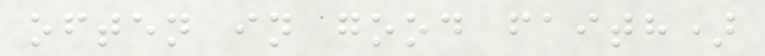often in good faith)
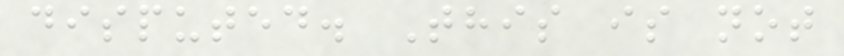disputed. This is not
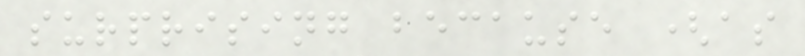surprising because (as
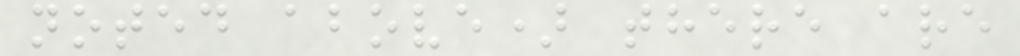noted above) there are
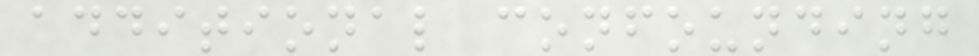additional confounding
